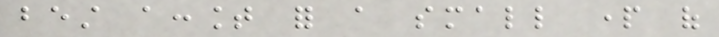best account for a small part of
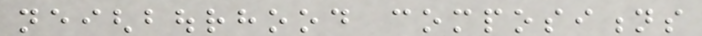neighbourhood compositions
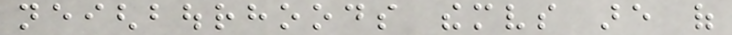neighbourhoods themselves are of
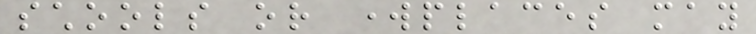schools or workplaces may
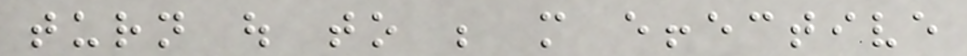turn out to be more effective
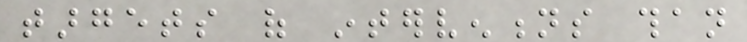targets of interventions than
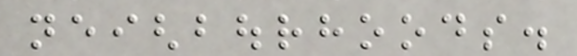neighbourhoods.
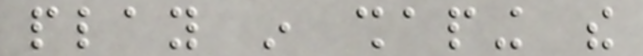play in shaping the
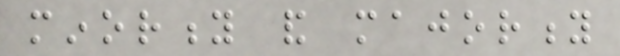minority and majority
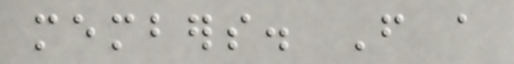members. From a
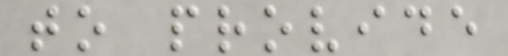to provide
